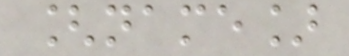[name]
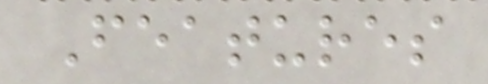Features
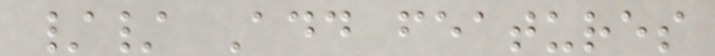// Add features
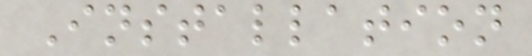Installation
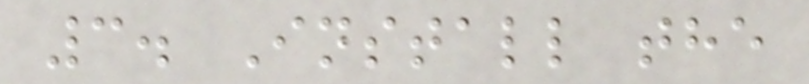3. Install the
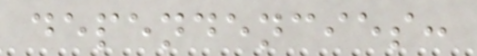dependencies:
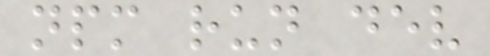npm run dev
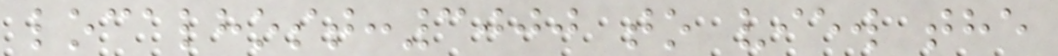localhost:3000 to view the
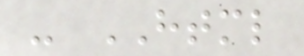- HTML
